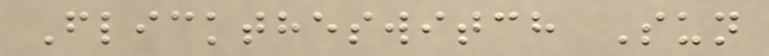Flicktheswitch Sun
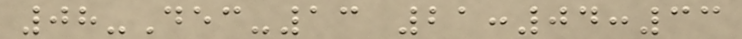08-Dec-13 21:04:33
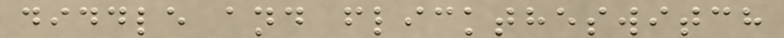diddle and flicktheswitch
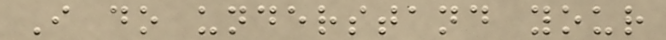I do understand your
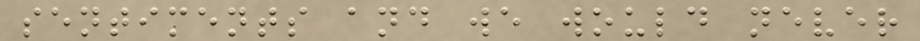sentiments and we would never
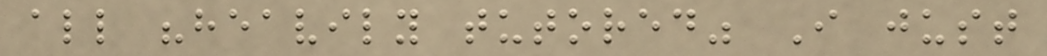all "heavily tutored" I just
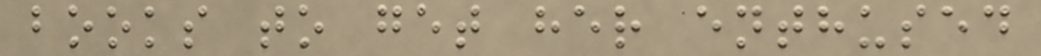books to get her enthused
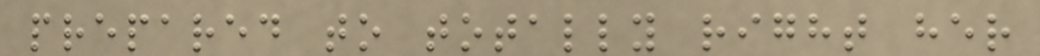prepared to totally right her
